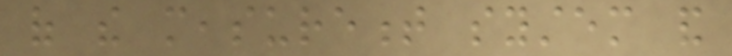of the measurement system and
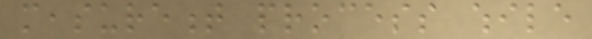measurement process while
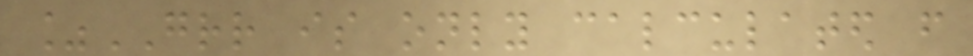%GRR is only calculated from
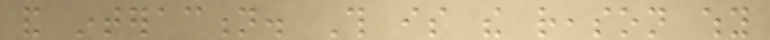and interaction. This is the reason why
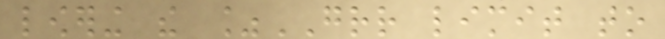lowering the %GRR limit to
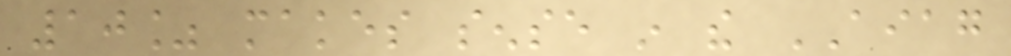10% makes sense in the AIAG
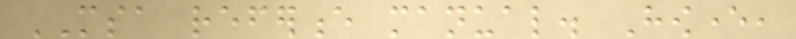MSA reference manual. However,
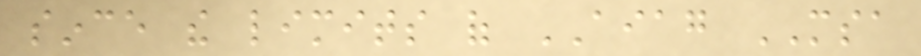since the limits of AIAG MSA
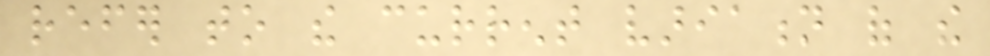refer to the current variation of the
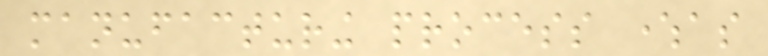manufacturing process whereas
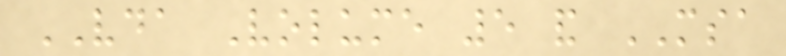VDA Volume 5 and MSA
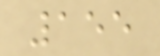155
